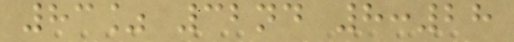83% 32nd 8:28
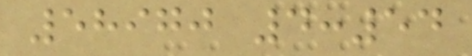58970 4:54
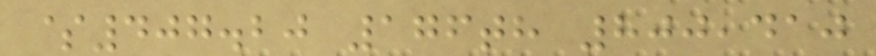$407.20 176th 800,410
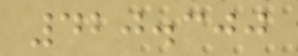420.300
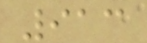913
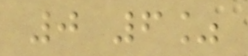0 6%
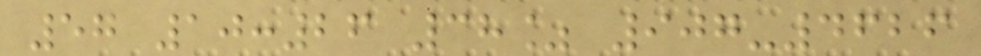57 10:26 38% 907-4626
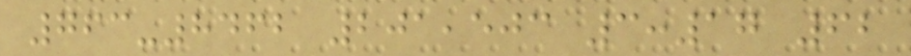763-8462 201,503 3:17 62
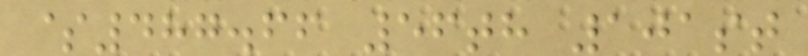$487.66 56th 101st
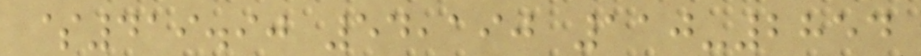$419.90 54,190 110-2854
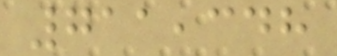711,348
